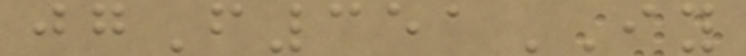jgF351IY
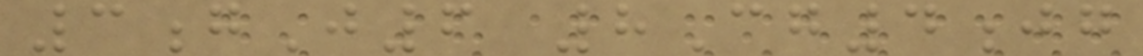3gJ6 8Cg4jg
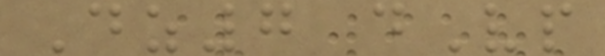Dz7 dVp
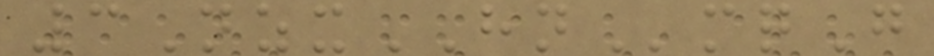3NzxHNmqG
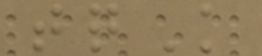tqK
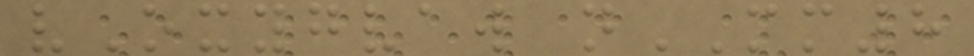vOxygvaw nMM8
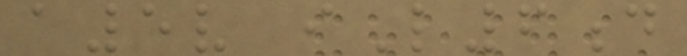a5v iL6d
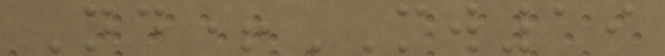Nd+MW19
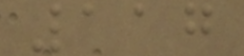117
